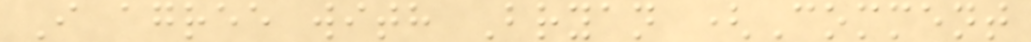I agree with Bryan (Comment
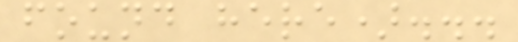found here)...
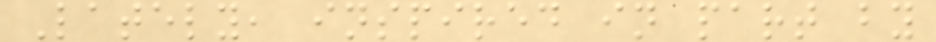Lately, inspired in part by
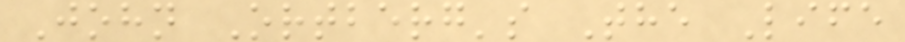John Ortberg's The Life
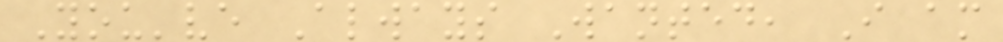You've Always Wanted, I am
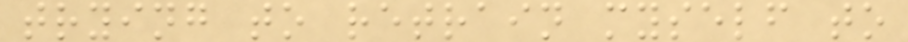trying to retrain myself to
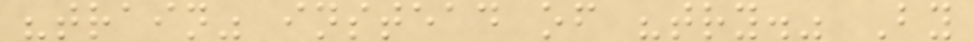"train" instead of "try." By
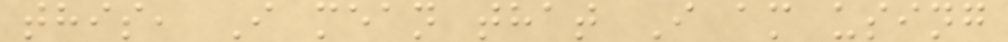this, I mean that I am using
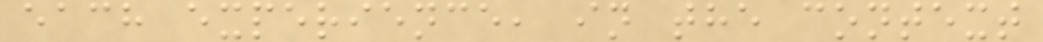each experience, in the context
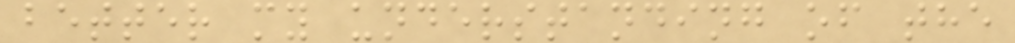better my understanding of the
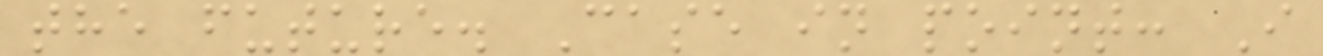the future. Case in point: I
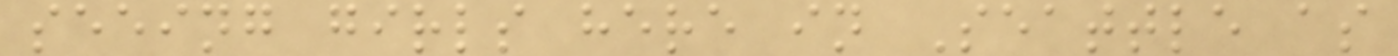seeing girls here in Seattle as
